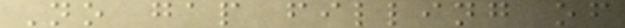No gap filling of
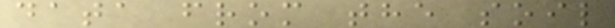data from the soil
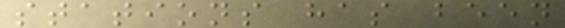stations has been
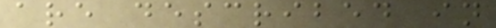are described in
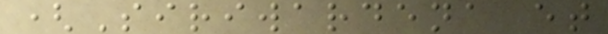(Siriwardena et
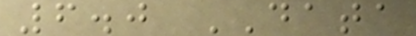6.0 DATA
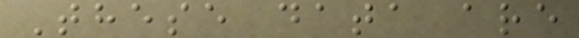These data are
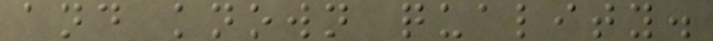and known quality.
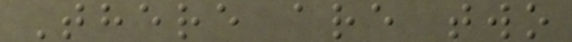There are two
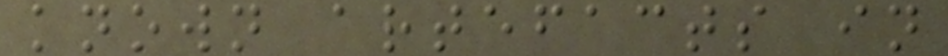known artefacts in
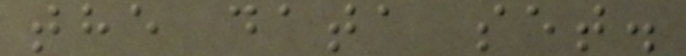the data set.
